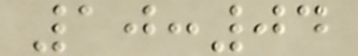10:04
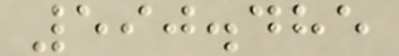590.485
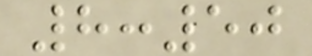8:50
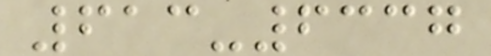613-6337
